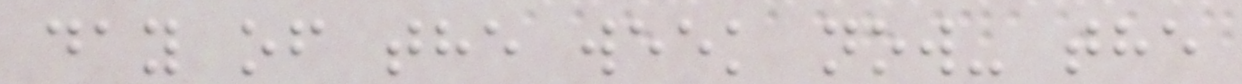day of the week now- the
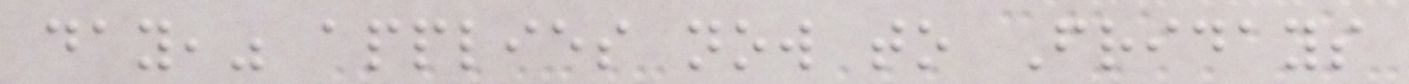day," applies now to Fridays
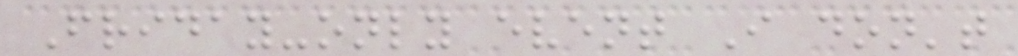Friday-only event I don't
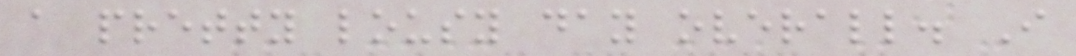a pretty lousy day overall. I
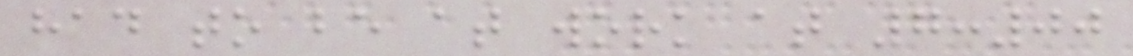had to be at work at 7:00
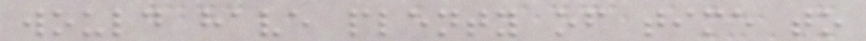would have plenty of time to
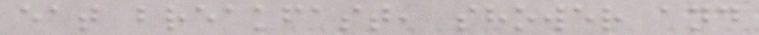eat breakfast, shower and
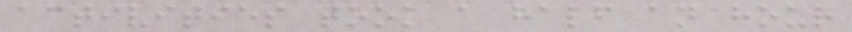activities took a half an hour
